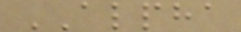ALPHA
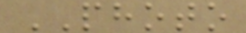PHOTO
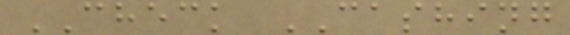CHECK CASHING
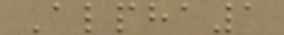Alpha1
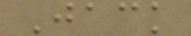Jack
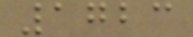1723
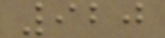920
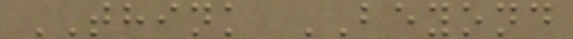THINK BEYOND
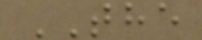THE
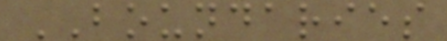BOUNDARIES
